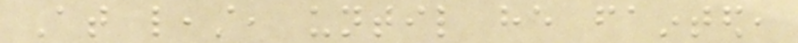At least, until he fainted,
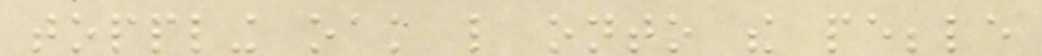toppling oak like onto the pebble
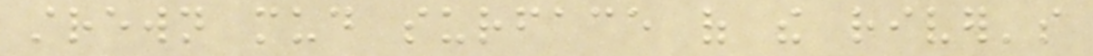strewn mud surface of the river's
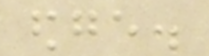edge.
